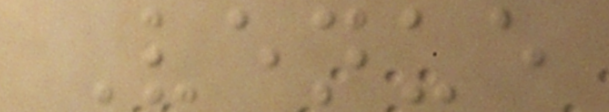Venue
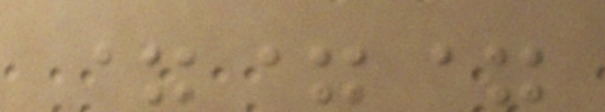===
